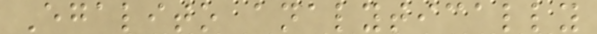Egalito analytically
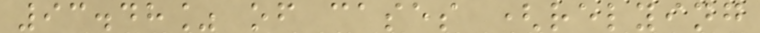93.48% of cases (relying
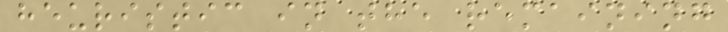heuristic in the remaining
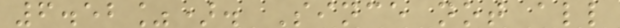6.52%). Since not all
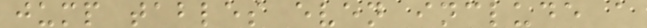jump tables even include a
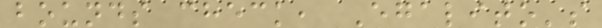bounds check, Egalito's
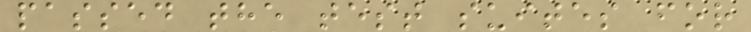passed the test suites for
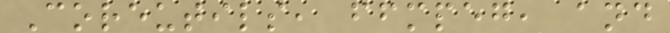Coreutils, ffmpeg, and
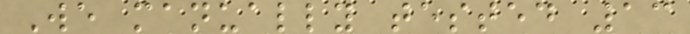We manually tested 13
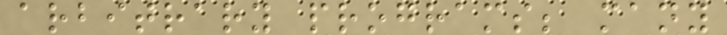arbitrary programs; many
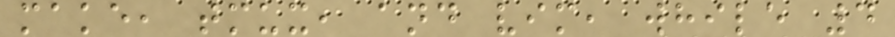make, tmux, and vim, while 4
